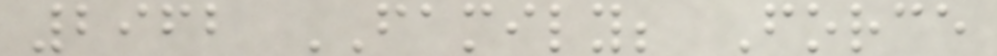2962 FAMILY; Force
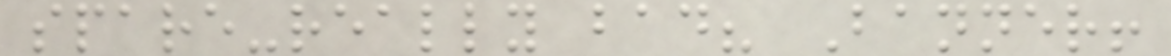spare-really bad? Banner!
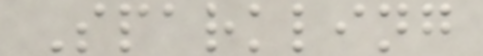Sparkling
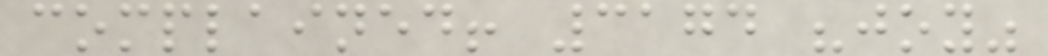complained! 3174 "joy"
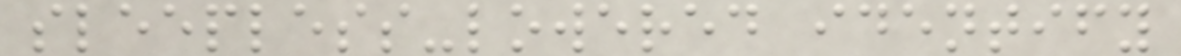sleepless-lowered identify
